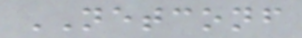NETCONF
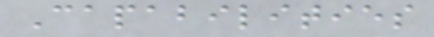Capabilities
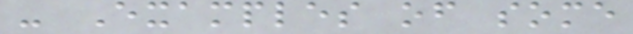- Examples of some
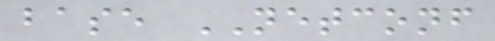base NETCONF
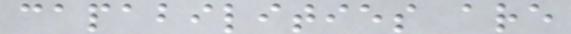capabilities are
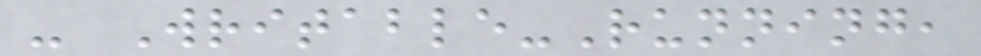- Writable-Running,
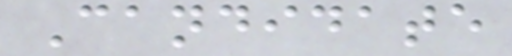Candidate
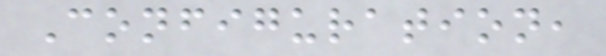Configuration,
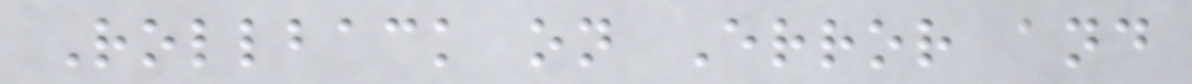Rollback on Error and
